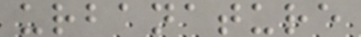urbanature
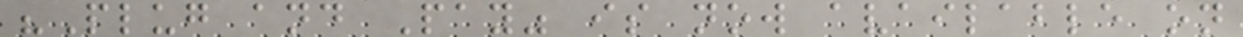"Plug and Pay" is now available on
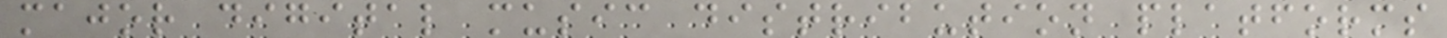major digital music distribution platforms
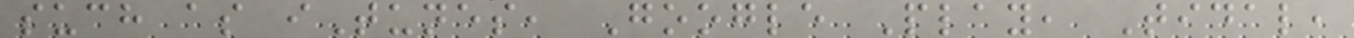such as iTunes, Google Play, Tidal,
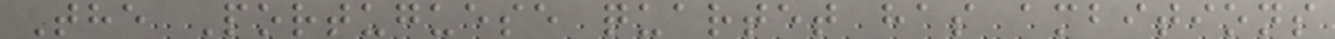The Portuguese quartet has ambitions
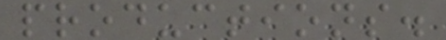productions.
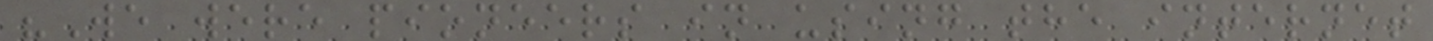"We were pioneers in using the internet
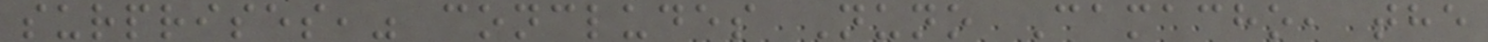surprises," concludes Nuno Camacho, the
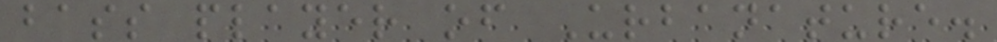bass player of Urbanature.
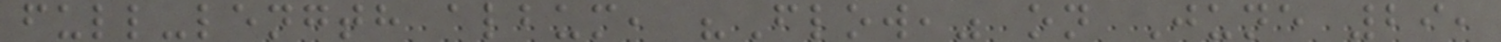full-length album, "Flow," on June 29,
